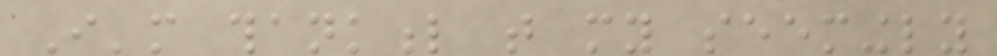I'm thankful that my seemingly
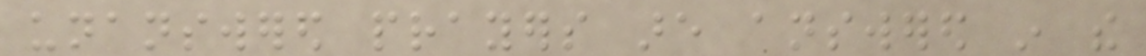unanswered prayers are answered in the
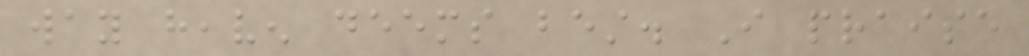way heaven deems best. I praise
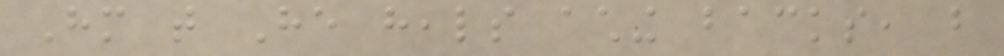Him that He heals aching backs, but
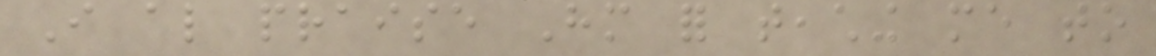I also praise Him for teaching me to
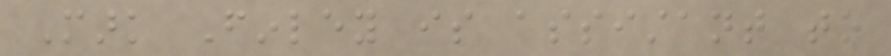Mark Finley is assistant to
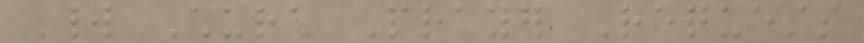World Church Prayer Requests
